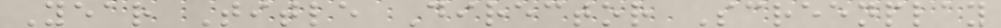Year Title Director Screenplay
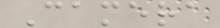Camera
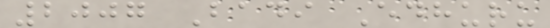2007 Badi Edhuru
